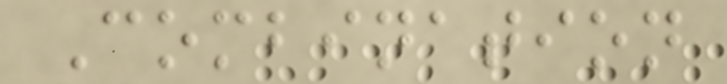Combination
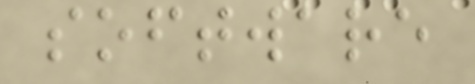software
